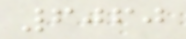6060
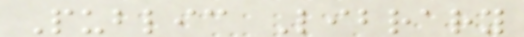Public Library
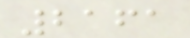2161
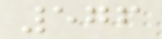576
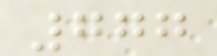777
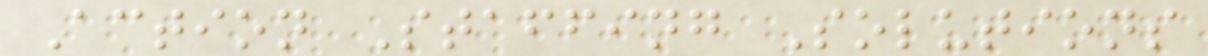Action Staffing Solutions
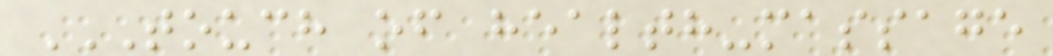TOUCH OF HEALTH-MASSAGE
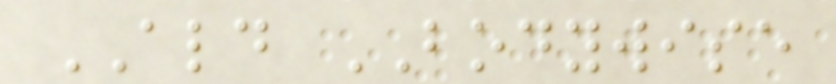ALD BODYWISE
